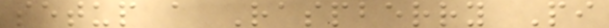setup a Raspberry Pi
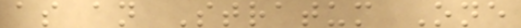as an Stratum One
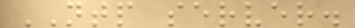NTP server.
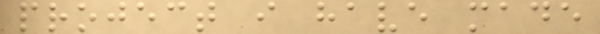project i have made
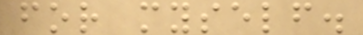for myself.
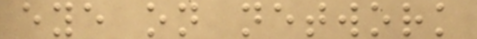eye on network
